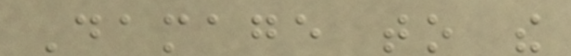Damage to the
